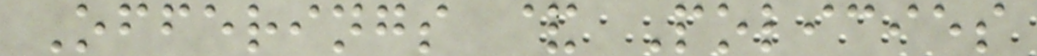Offerings & Policies
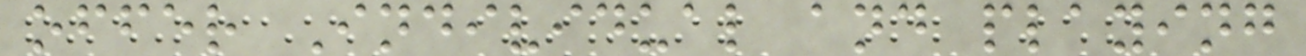offer Individual and playing
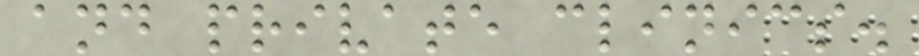and private clinics.
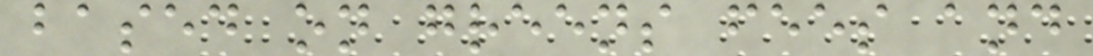based on greens fees and
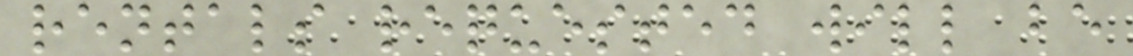rentals requested will be
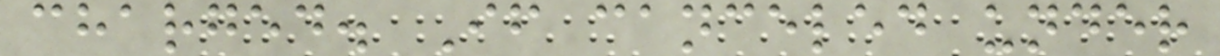charged. If canceled under
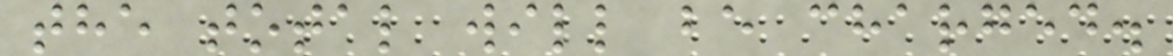the total will be charged.
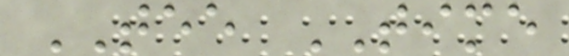TEE TIME
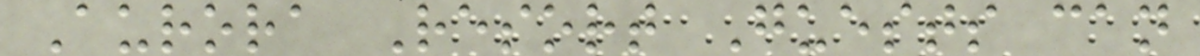Aurora Resort Guests can
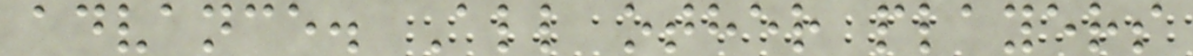advance. All other players
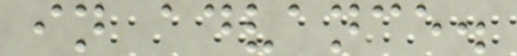in advance.
